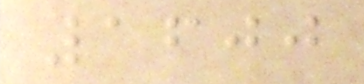1600
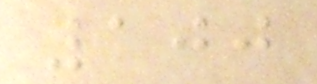100
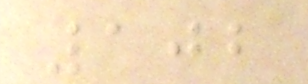102
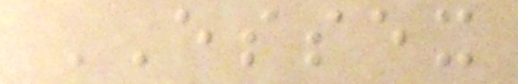ESSEX
